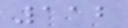112
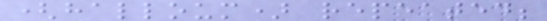(halloum) repeated;
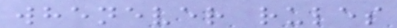whenever rules
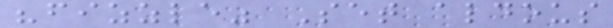"fizzle" Set aldous
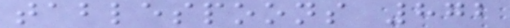tablespoons 872
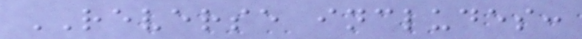REVERSE includes:
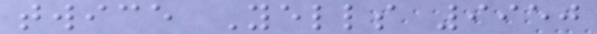twice Yells 9950
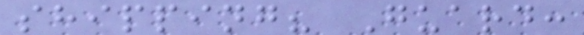shipping? Guard:
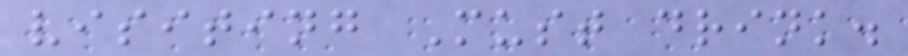visiting Must drink.
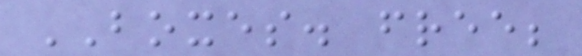BOXES. free;
